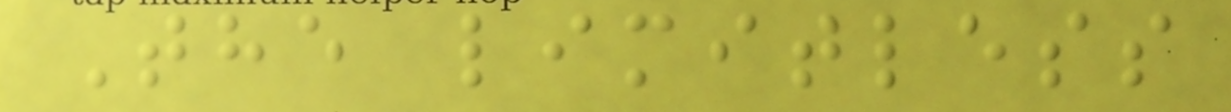The limitless
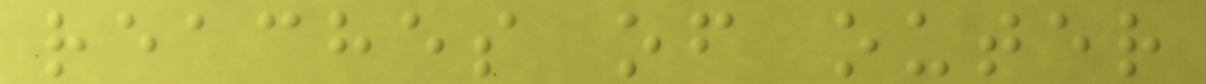reaches of outer
